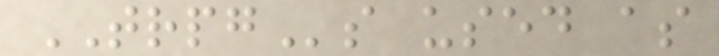TRPGs used as
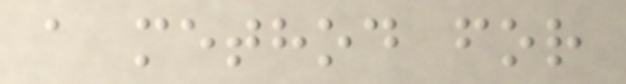a method for
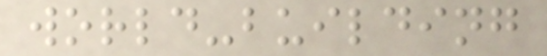world-building
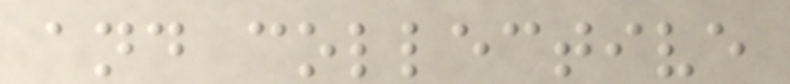and collective
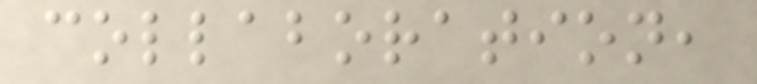collaboration,
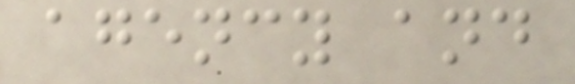agency and
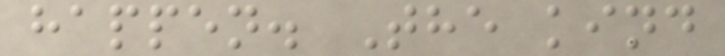happen. The kind
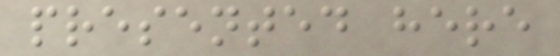presented here
